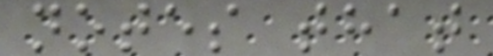notes that
